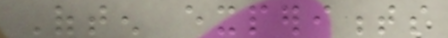Often experiments
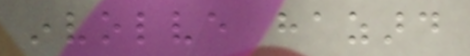involve hazard
